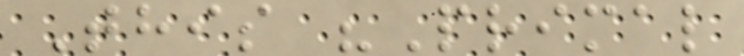This "Primal
